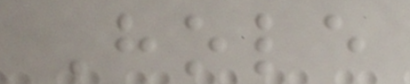Hole
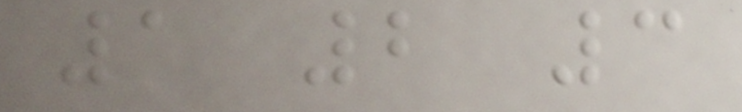1 2 3
